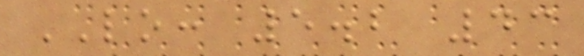LO: 5.2 43
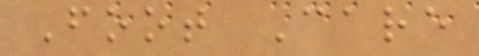Foot Care
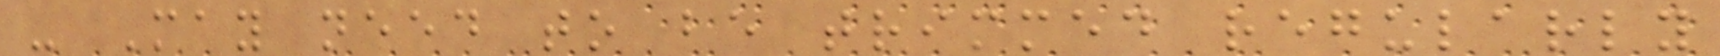- May need to be trimmed regularly
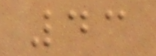43
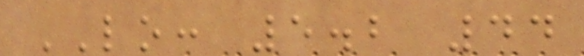LO: 5.2 44
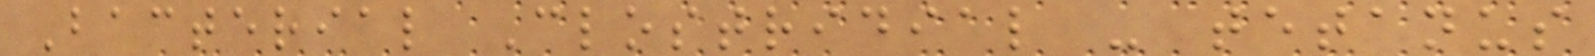Bacterial Clostridial - tetanus
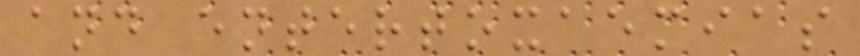and entertoxaemias
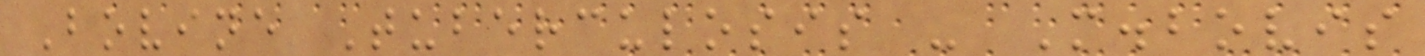Bovine Tuberculosis - M.bovis
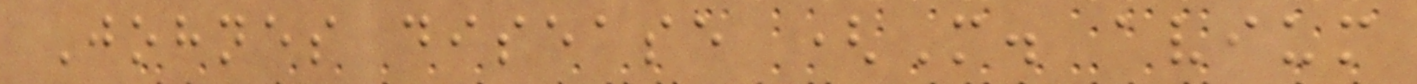Johnes disease (M. avium
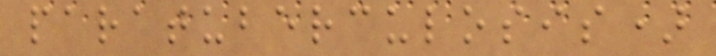paratuberculosis)
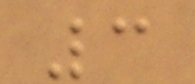3
